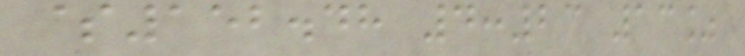$152.48 4:23 13%
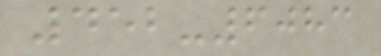452-6083
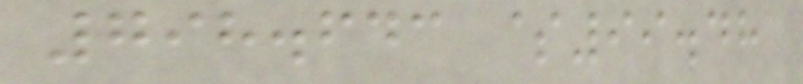798.643 $99.48
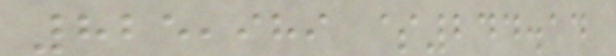825,989 $244.14
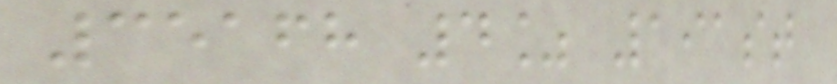35168 4% 191st
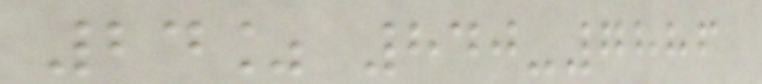24% 840-7886
